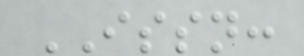ISSN:
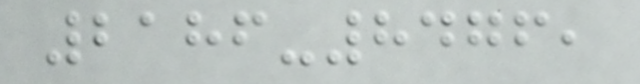2186-8476,
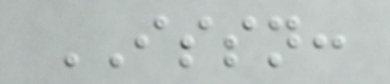ISSN:
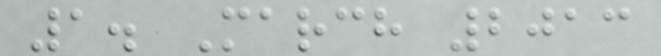1. March 2013
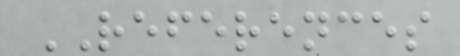REFERENCES
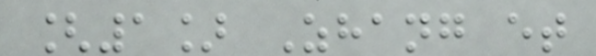[1] Zhang et
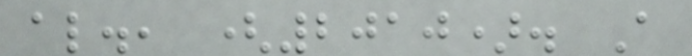al., (2010). A
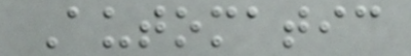Automatic
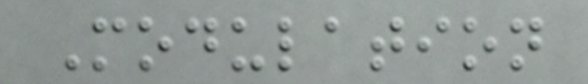Modulation
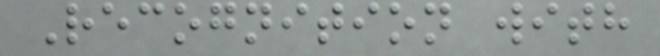Recognition with
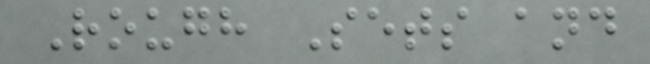Rough Sets and
